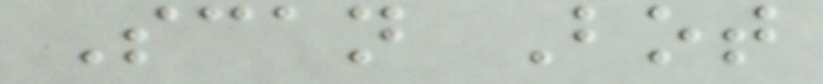Scan Bot
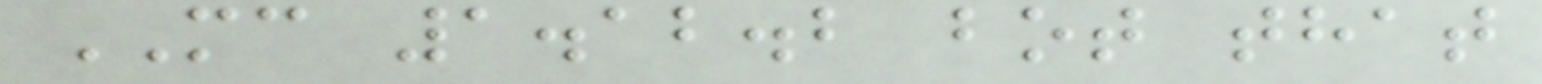MC 1.12.2 bot that
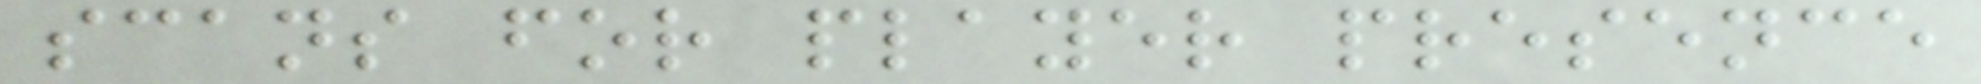scans for player presence
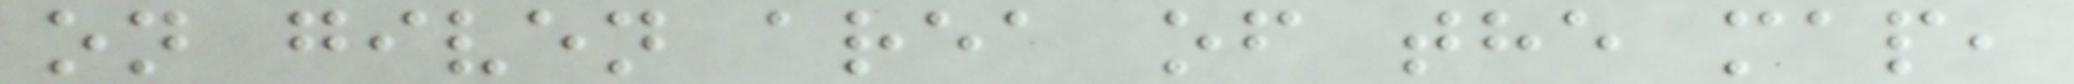on given area of the map,
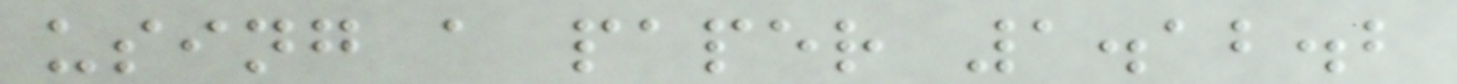using a paper 1.12.2
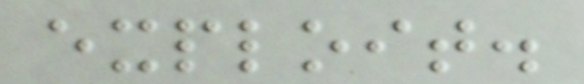exploit.
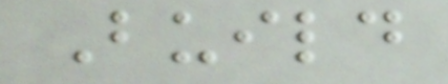Build
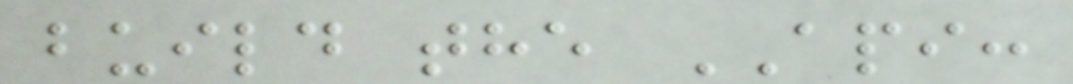build the API:
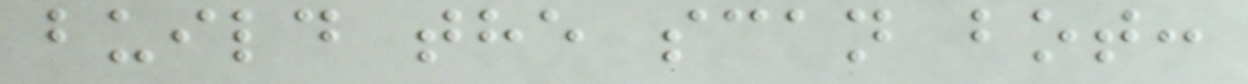build the scan bot:
